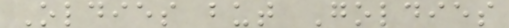Oldies but Goldies
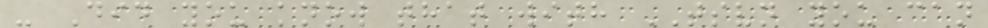- Did you know that with TSVN you can
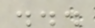...
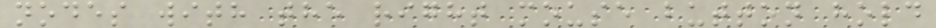nodes with the right mouse button hold
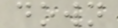down
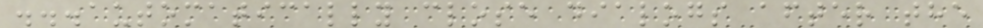...automatically close dialogs after the
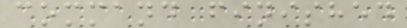command finished
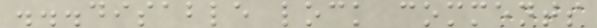...disable lock comments
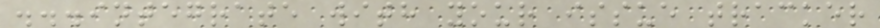...integrate with your issue tracker
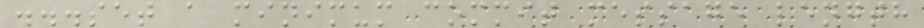...set a minimum commit message length
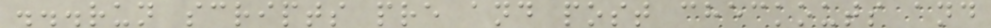...run scripts pre and post checkouts and
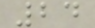24
